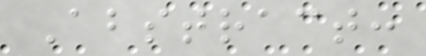Abstract:
